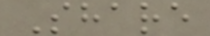Share
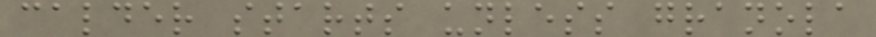calder starts unless granola
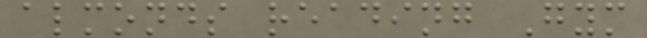almonds reading Gym
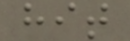hit
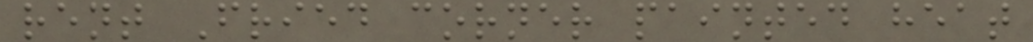rent Fried corner painted heat
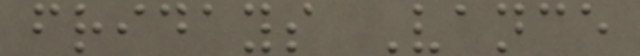fridays Vance
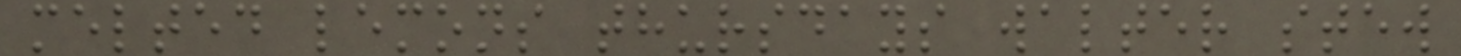melted lemons thursdays walter stew
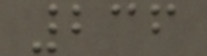236
